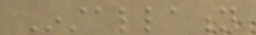Installation
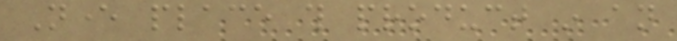Never place this product in an
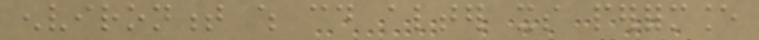environment which could alter its performance
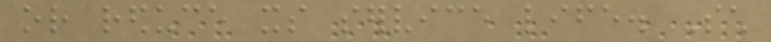or reduce its service life. Such
